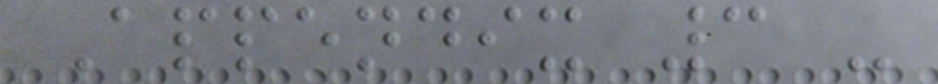Appendix 3 -
